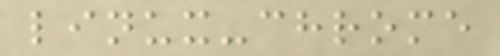linux-chrome
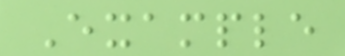Example
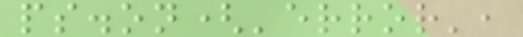ps.on('error',
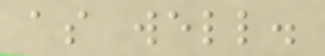as well.
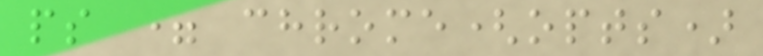ps = chrome(opts)
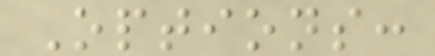Options:
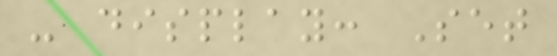- display: Set
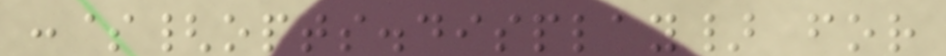:${opts.display} for
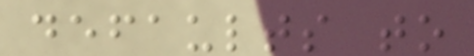defaults to
